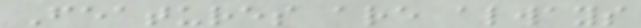Features are always
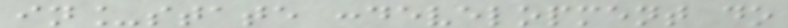in_state :development do
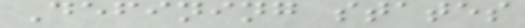Defining states
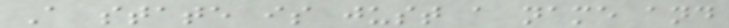A state is just a name and
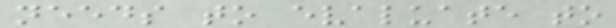needs to evaluate to
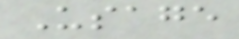Usage
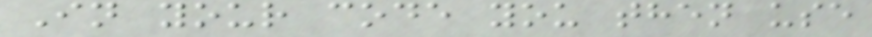In your code you then use
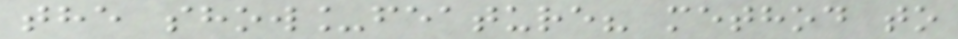the show_feature? method to
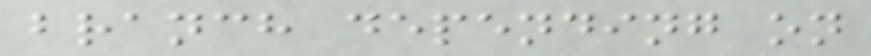branch depending on
